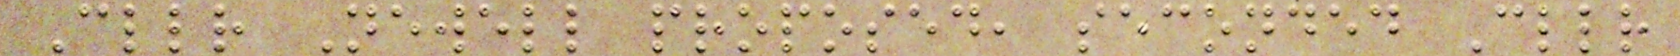Cllr Newell proposed, seconded Cllr
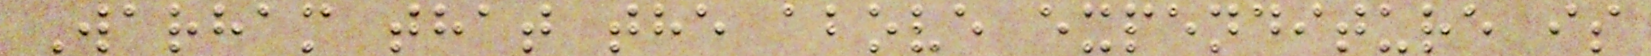Warham that the above expenditure is
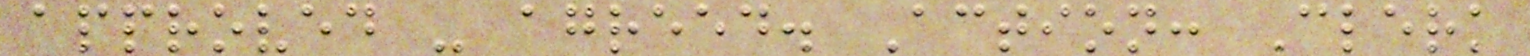approved - agreed. Action: Clerk
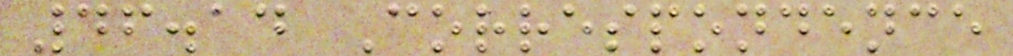46.14 Correspondence
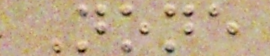None
